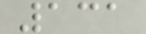131
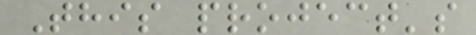This project's
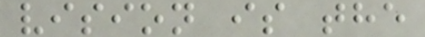vision is the
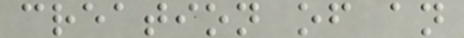creation of an
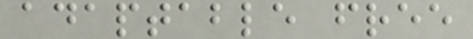adaptable free
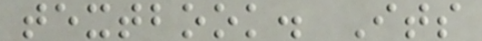textbook. Its
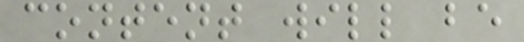content will be
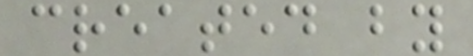created by
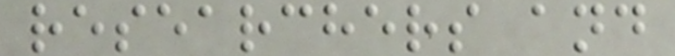researchers and
